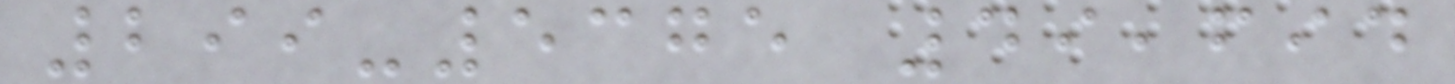299-5375 49,694
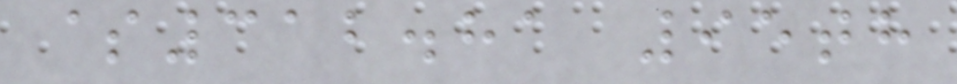$312.81 95th
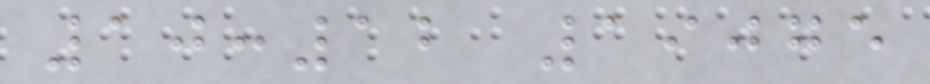10:12 19075
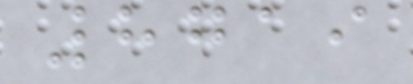8719
